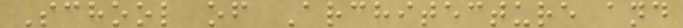School of Architecture and
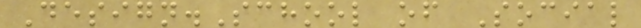Design.School of Social
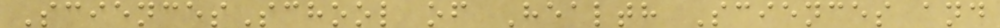SciencesSchool of Health Sciences and
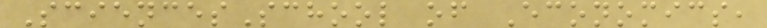SciencesSchool of Economics,
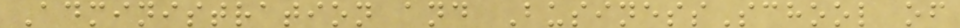Administration and BusinessSchool of
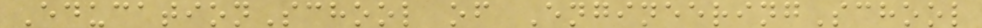EducationSchool of EngineeringSchool
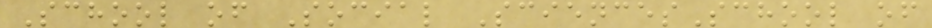School of Social SciencesSchool of
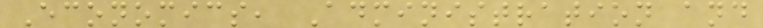Economics, Administration and
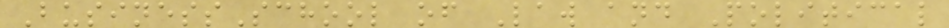BusinessSchool of Law and Political
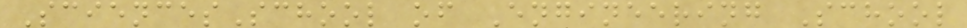SciencesSchool of Engineering School
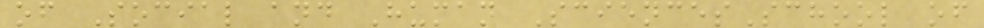of Social and Human SciencesSchool of
